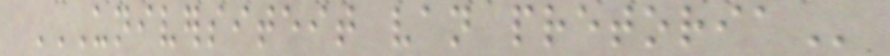UNIVERSITEIT VAN PRETORIA
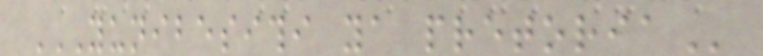YUNIBESITHI YA PRETORIA
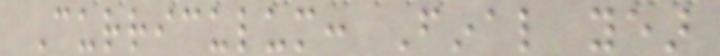Curriculum: Final year
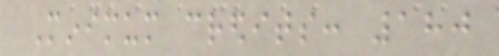Minimum credits: 180
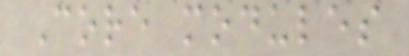Core modules
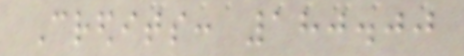Credits: 180.00
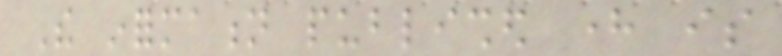The information published here is
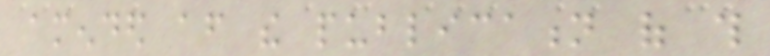amended after the publication of this
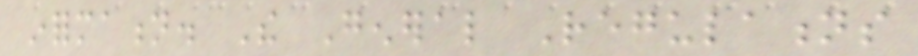information. The General Regulations
